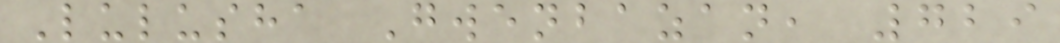Lulusha Gwenbazan, 729
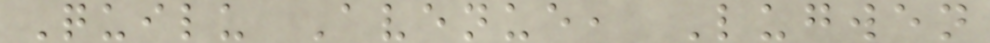Quilu Avenue, Lugwen
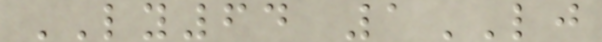LY64 1LJ
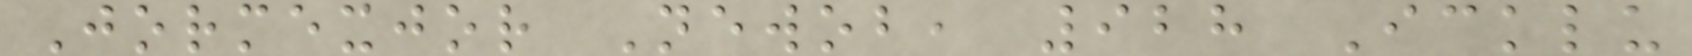Jormexjor Newob, 928 Icklu
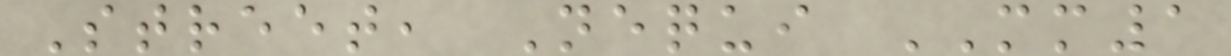Street, Nequi MM1
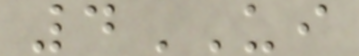4UI
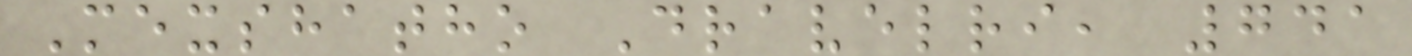Mexshatho Dravelri, 741
